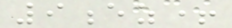9ez+
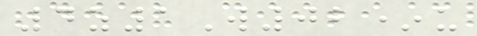4z1W02*u
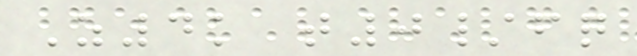Z4k t0/fq
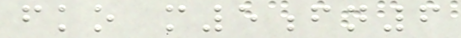fko m5fn6
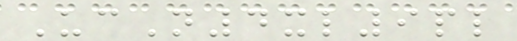UcN4xl9pl
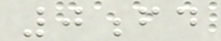0fd
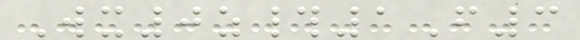Wx0z#1F3
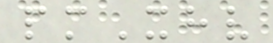pmXhv
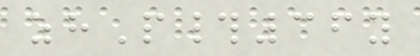zhP#36y
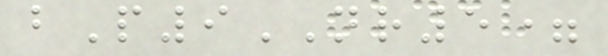bP9NR5=
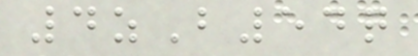4zB54q
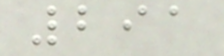291
